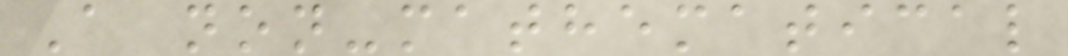A non-mathematical
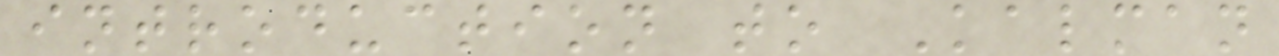introduction to Kalman
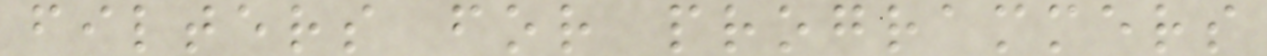filters for programmers
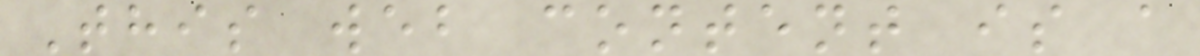This web content is a
